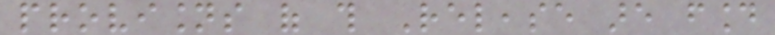provisions of this Release are found
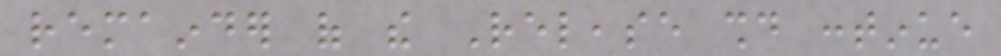remainder of the Release should continue
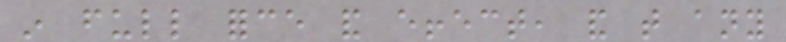in full force and effect, and that any
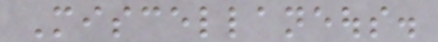Miscellaneous.
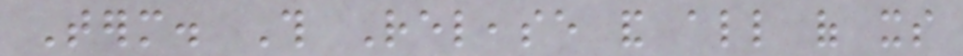Term. This Release and all of its
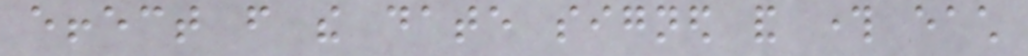effect from the date signed and through each
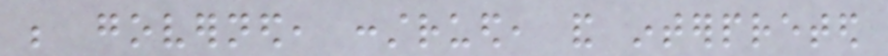be governed, construed, and interpreted
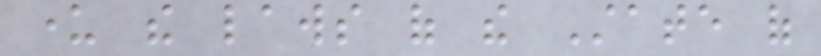under the laws of the State of
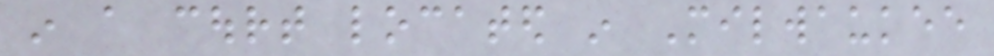in a court located in Milwaukee
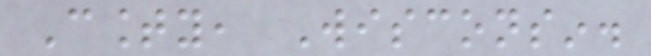County, Wisconsin.
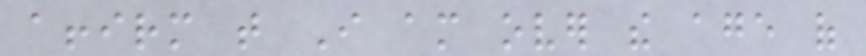affirm that I am over the age of
